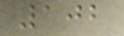102
